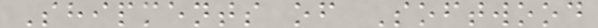Shipments of Softwood
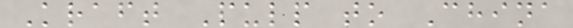Kraft Pulp to China
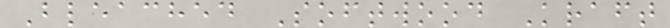Bleached Softwood Kraft
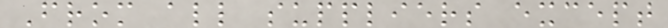From all suppliers except
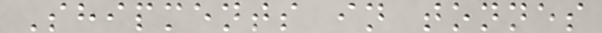Shipments in tonnes
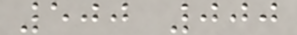500 000
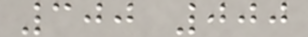300 000
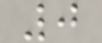0
